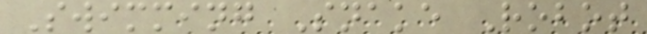Swimming Snake Robot
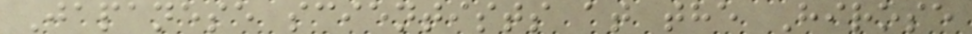Japanese scientists at the Hirose
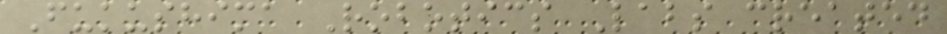Fukushima Robotics Labs created
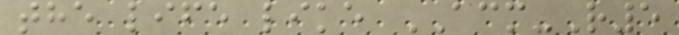the life like ACM-R5
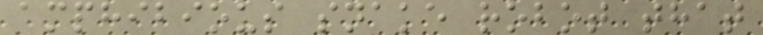amphibious snake robot that
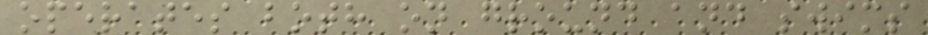operates both on ground and swims
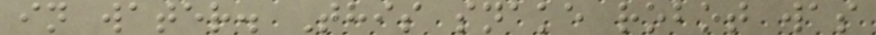in water. This snake robot was
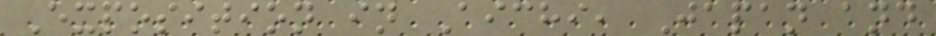Exposition in Aichi, Japan and
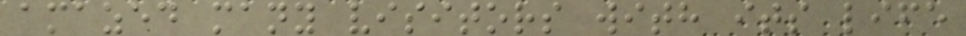amazed many visitors with its life
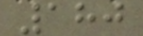180
